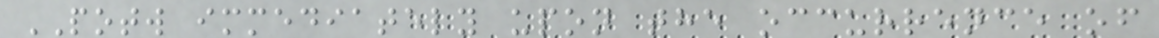POTW immediately upon the occurrence of
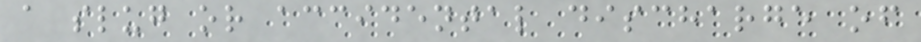a slug or accidental discharge of
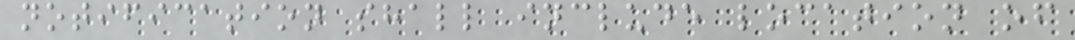notification shall include location of
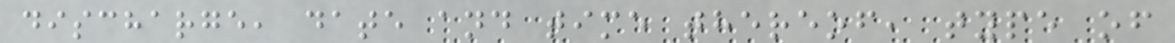discharge, date and time thereof, type of
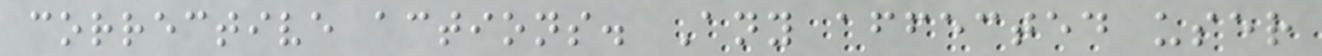corrective actions. Any affected user
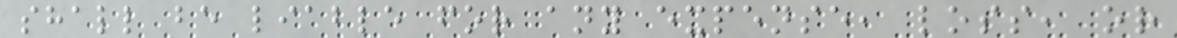shall be liable for any expense, loss, or
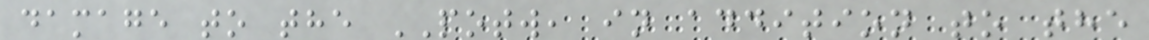damage to the POTW, in addition to the
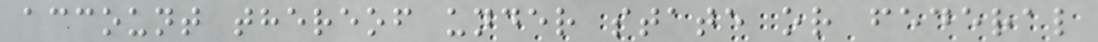account thereof under state or federal
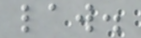law.
